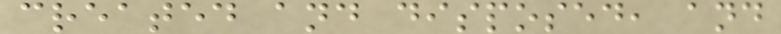created and disposed, and
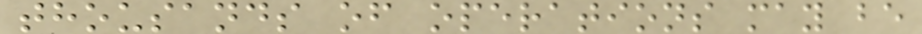thousands of operations may be
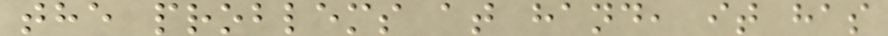the problems at hand, it has
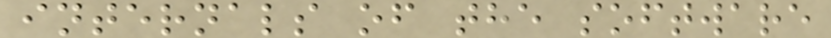internals of the software
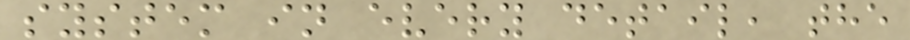system in every detail, the
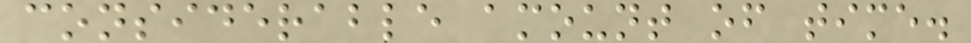considerable amount of time.
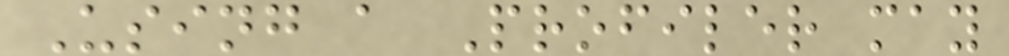Using a Profiler may
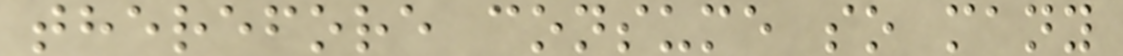therefore consume so many
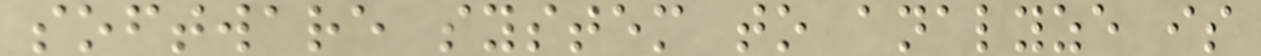software system to analyze is
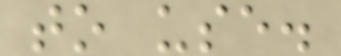to use.
